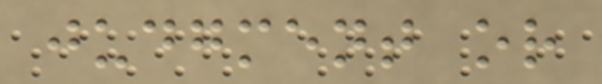judgment or
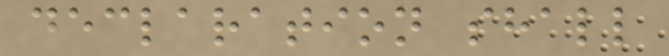declaration shall
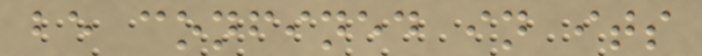be confined in its
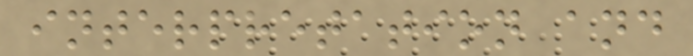interpretation and
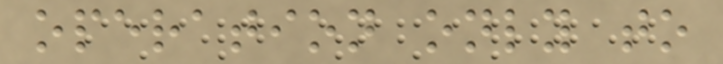operation only to
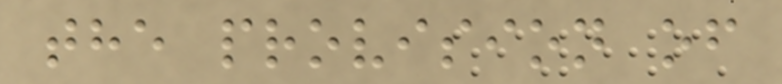the provision of
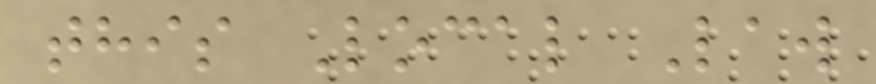this Local Law
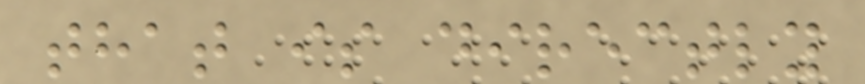that is directly
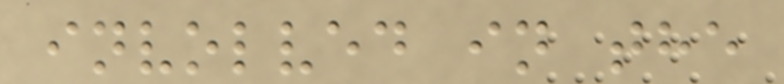involved in the
